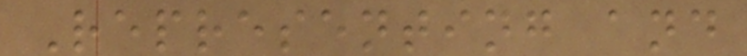Representing and
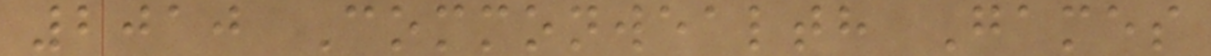2010 Commonwealth Games
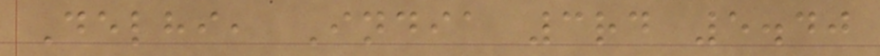Delhi, India 3rd 5.40
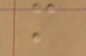m
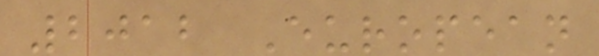2012 European
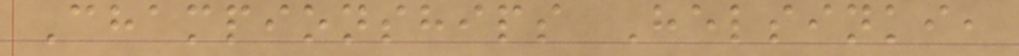Championships Helsinki,
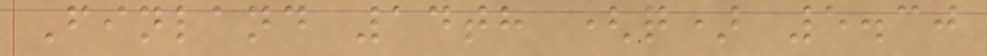Finland 14th (q) 5.30
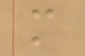m
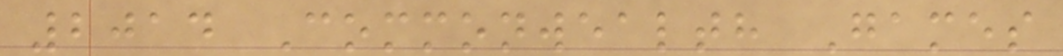2014 Commonwealth Games
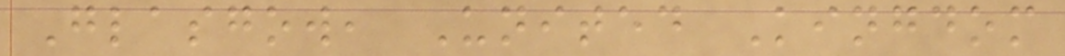Glasgow, United Kingdom
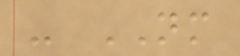- NM
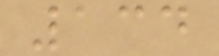134
